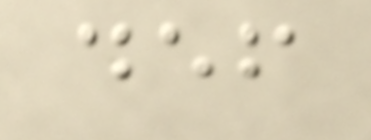def
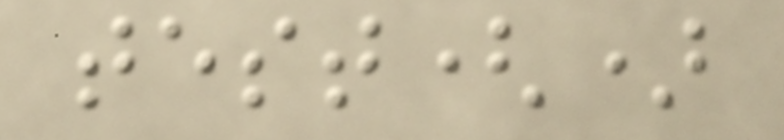test()
